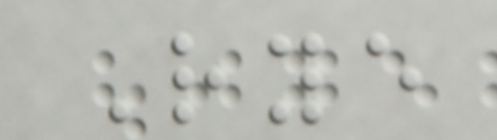Rye
